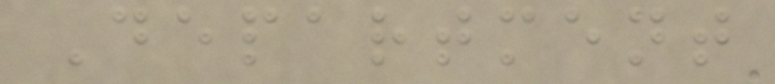Department
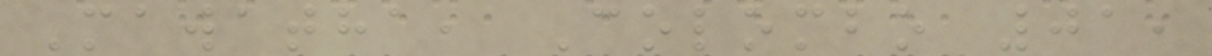Mawatha, Colombo 01,
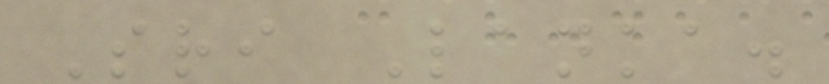Sri Lanka.
